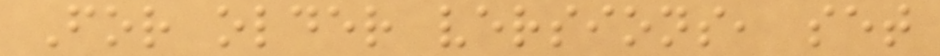For older versions, set
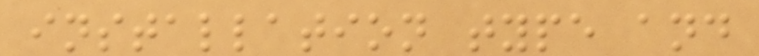installation type and
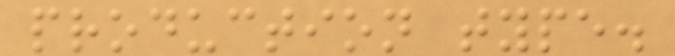production type.
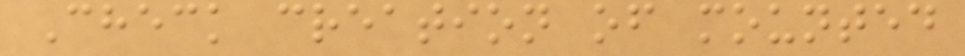Check creation of mounted
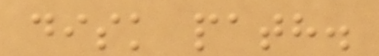disk path.
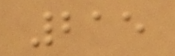215
